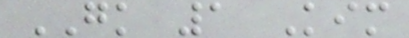GK 1 Kim
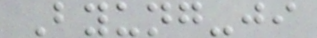Byung-ji
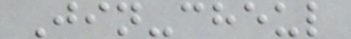Jin-cheul
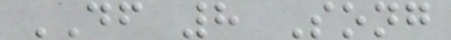DF 8 Song
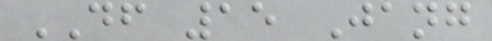DF 15 Jang
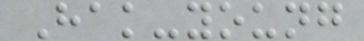Hak-young
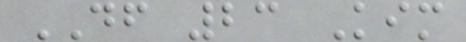DF 23 Kim
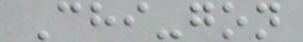Chi-gon
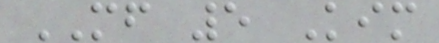MF 5 Kim
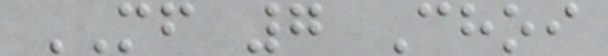MF 7 Choi
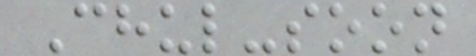Chul-soon
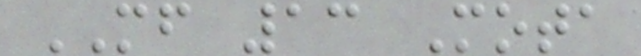MF 13 Mota
